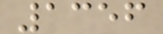1356
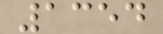1354
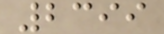2399
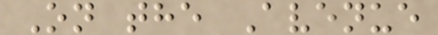On the Avenue
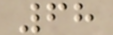68
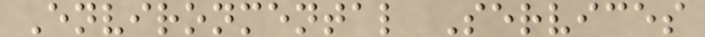Environmental Services
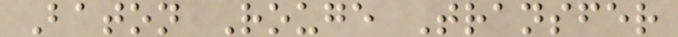Baton Rouge Transfer
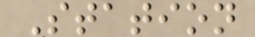Station
